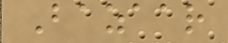Bazaar
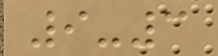9-3
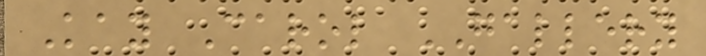Kay Carol GALLERY
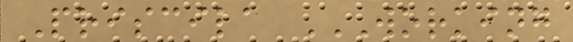Priscila WORKING
